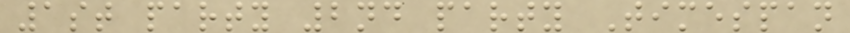1st party 2nd party Timespan
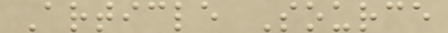Article Source
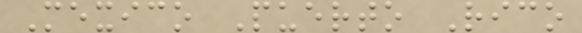Mexico Puerto Rico
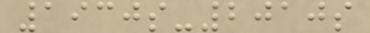1930s-2010s
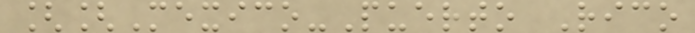[[Mexico-Puerto Rico
